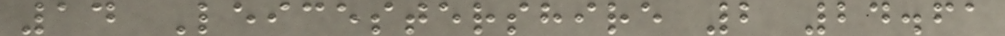14 Leicestershire 2 24.61
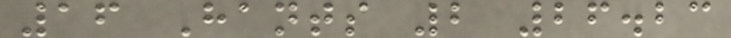16 Hants 2 26.23
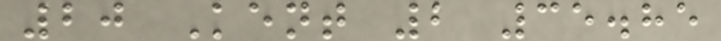20 Kent 2 35.85
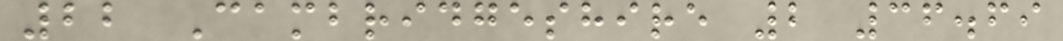22 Cambridgeshire 2 36.69
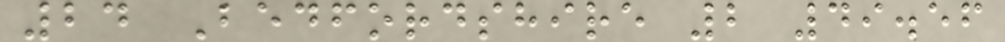24 Bedfordshire 2 49.56
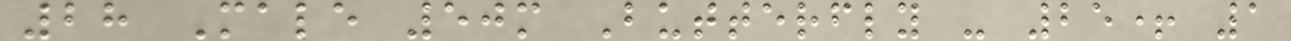28 Male 50m Butterfly - 25+ 1
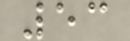53
